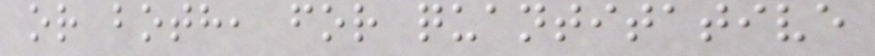or both, for quantitative
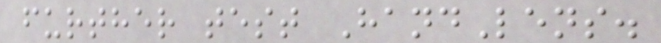further test HandLens.
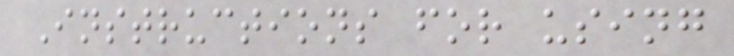Instructions for using
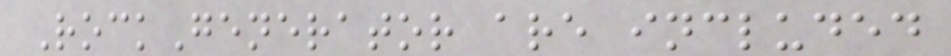RockGenerator are included
